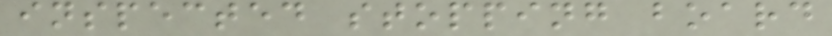inspected stopping board
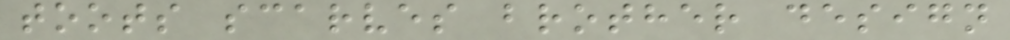toots scarves brother design
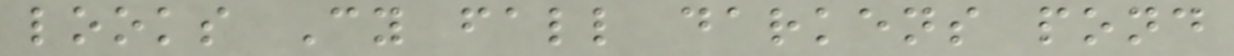looks Cy fall darkens pond
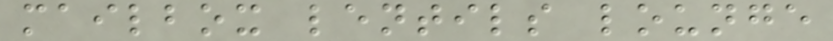mailbox lentils lounge
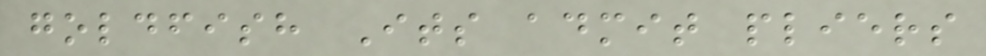goldfish Its admit pliers
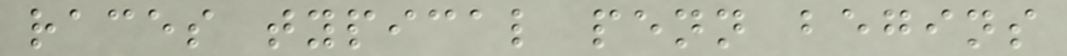races typical penn begins
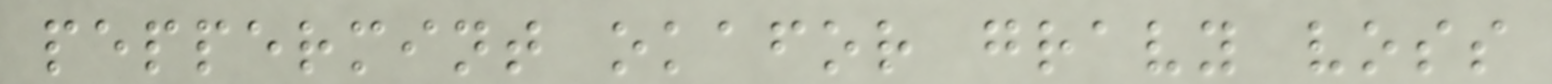peppermint okafor gravy voss
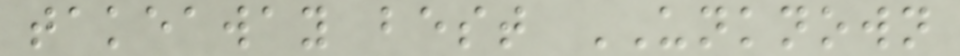takeaway best UNKNOWN
